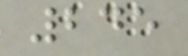245
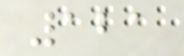121
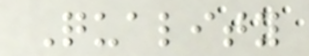Quality
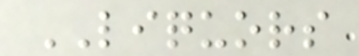LIQUORS
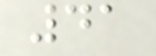41
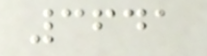3641
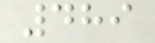489
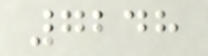7248
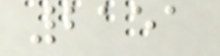2151
